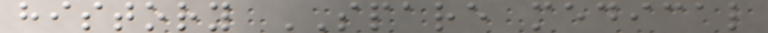history SPARE medical
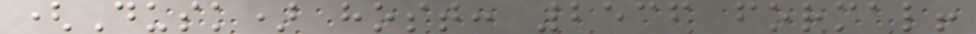(Dusk) host: 2536 formal!
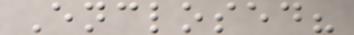Enclosed?
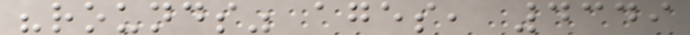"rounds" ages, 4349
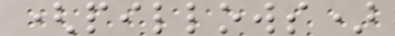(pillows)
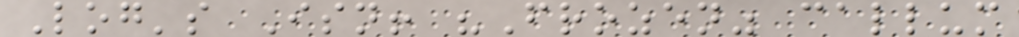Log's Isn! "Frozen" callum
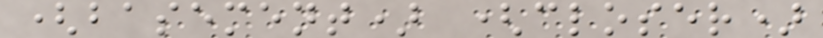(basement) (closer)
